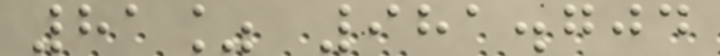81% 981.704
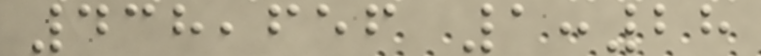438,656 1:28
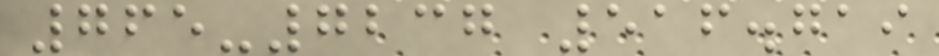765-7237 516.719
